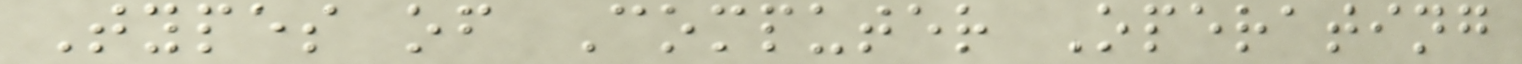Types of Computer Operating
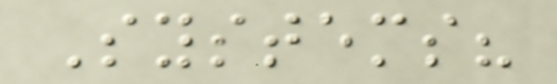Systems?
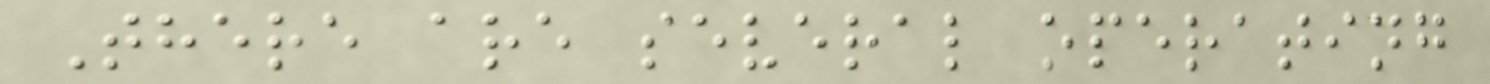There are several operating
